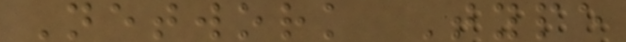Network Type
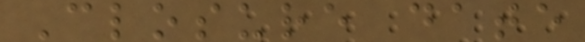Closure date
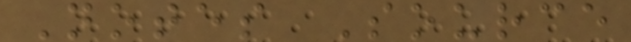Notes Source
